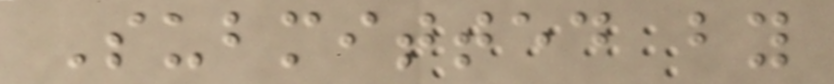Submitted by
